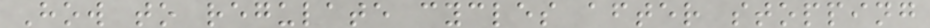How to regulate cycles after stopping
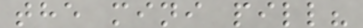the mini pill?
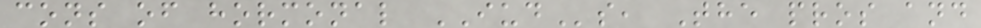cons of hormonal IUDs, The pros and
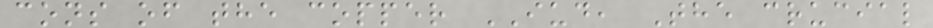cons of the copper IUD, The crucial
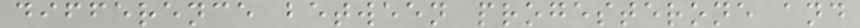difference between progesterone and
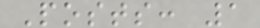Posts: 1
